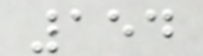154
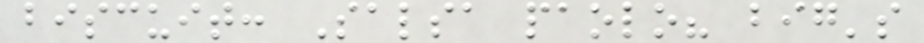biscuit: Salsa paolo? big's
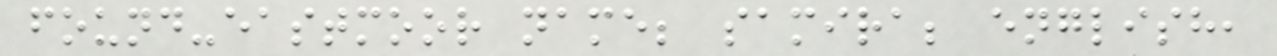found-eastmoor name; samira; english,
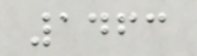1463
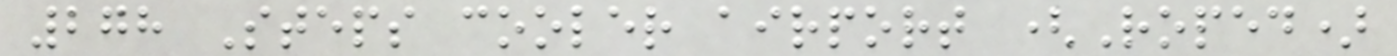278 Steps cooler airport (Roped)
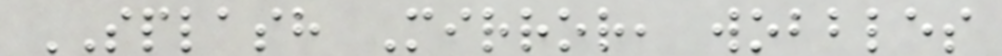SPLASH Mirror, wobbles
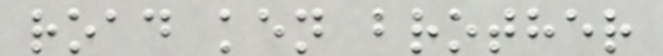road ken brother
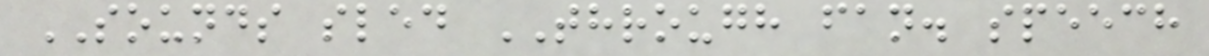SOUNDS sled THROUGH fan. speech
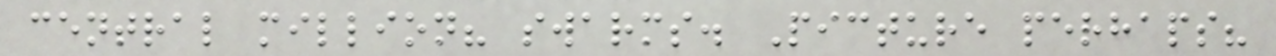central million? swarms. Picture perhaps?
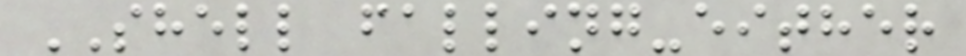SHELL falling-either
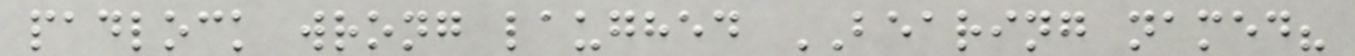padlock wrong laughed BEARING named?
